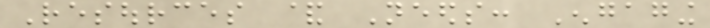Resources & Needs: Engaging
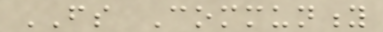FS Community
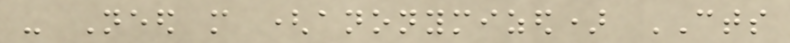- Need more (anonymized) CTS
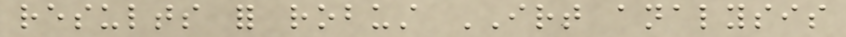results for robust IRT analysis
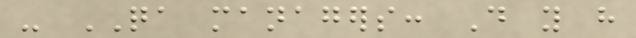- QA managers: Do you have
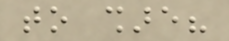to share?
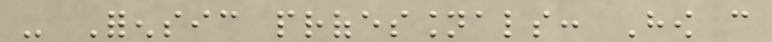- Forensic professionals: How can
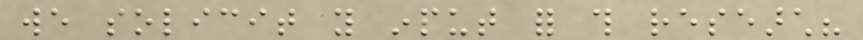we solicit you input for this research?
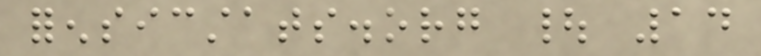forensicstats.org | 14
